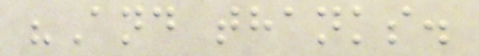"And thanks.
